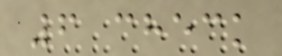6 check
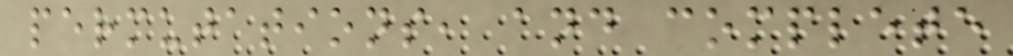permutations, and complete
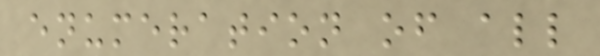enumeration of all
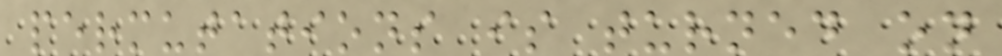permutations is turned on
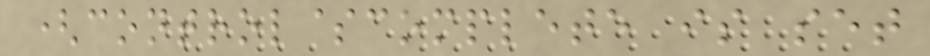(control$complete is set
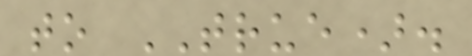to TRUE).
